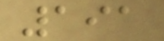191
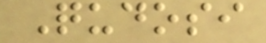Qudosi
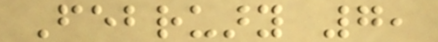February 7,
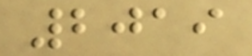2019
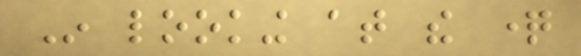In looking at the question
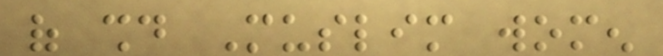of should Muslim women
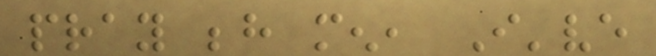pray behind men, I've
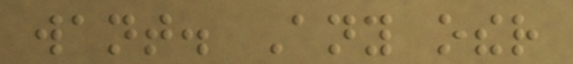want. Any other
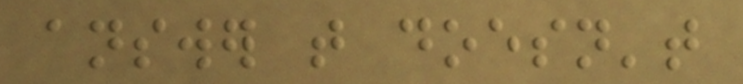answer that doesn't
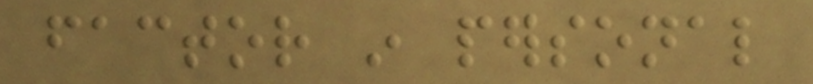factor in personal
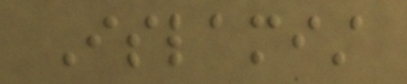Islamist
